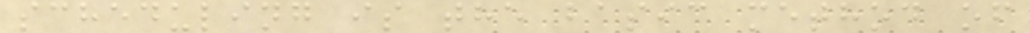scheduling is the basic method of
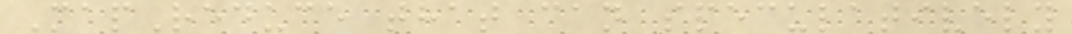MapReduce that can speculatively
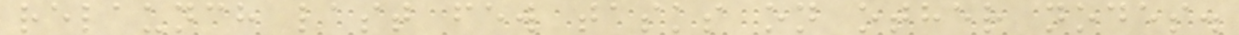relaunch last few tasks on other nodes.
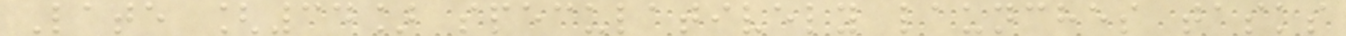Late [34] speculatively launches tasks
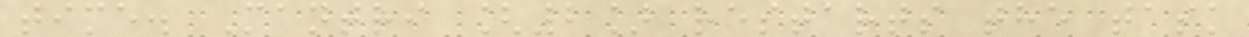time. Mantri [2] restarts the task
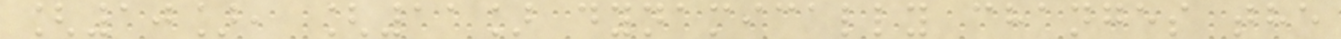[10], [11] dynamically changes the
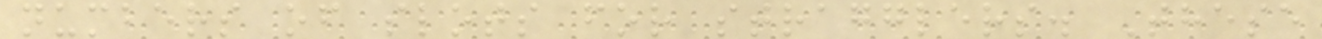numbers of slots for stragglers. These
